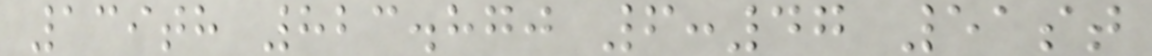139th 823.870 6:47 51st
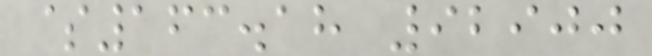$163.18 92900
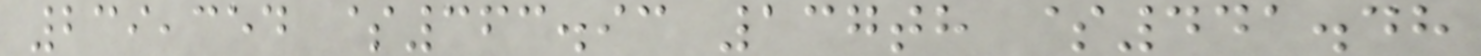239,354 $363.93 137th $441.48
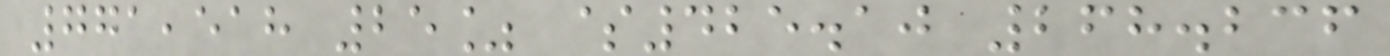771,518 25% $425.10 268.236
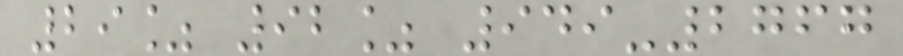29% 92% 949-2767
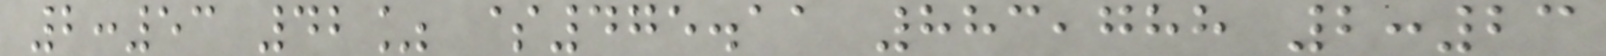2:53 42% $475.11 883,788 2:23
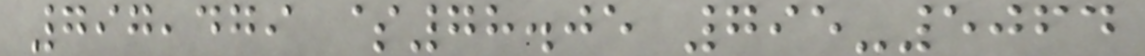797,479 $78.05 795-5064
